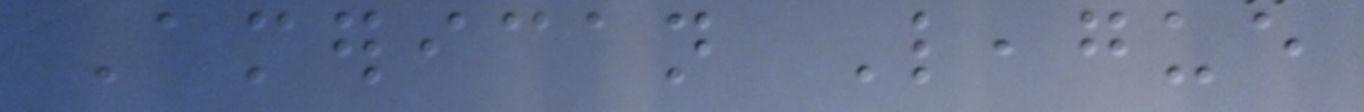American League
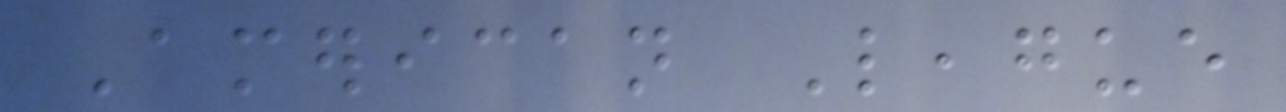American League
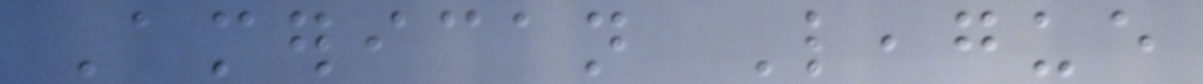American League
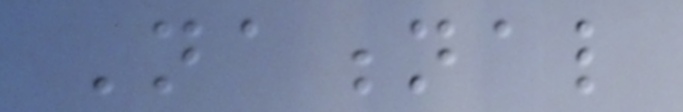National
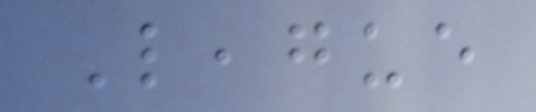League
